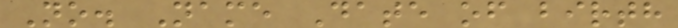No. Name Date of birth
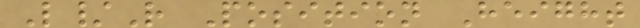L/R Position Height
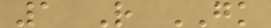1 R GK
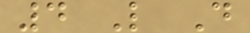4 L D
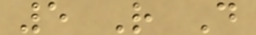5 R D
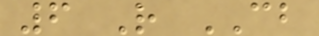6 R CB
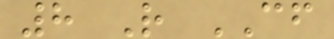8 R CF
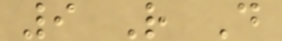9 R D
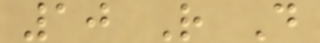10 R D
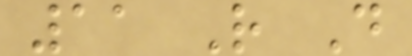11 R D
